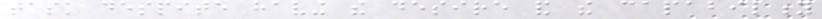task despite having the desire and the capability
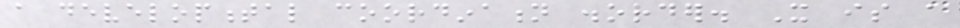a developmental coordination disorder. It is a
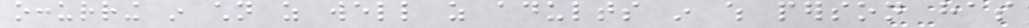occurring in children as well as adults in which person has
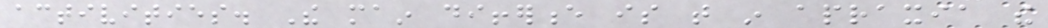activities. The main difference is that in apraxia the
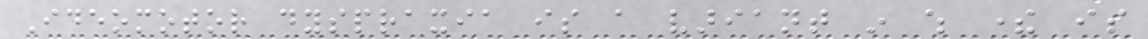Ideomotor dyspraxia is a variant in which there is
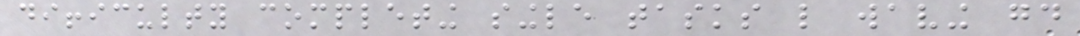difficulty completing single tasks like waving good
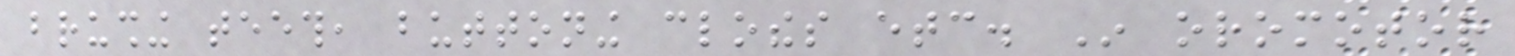brushing teeth, buttoning clothes etc. In oromotor
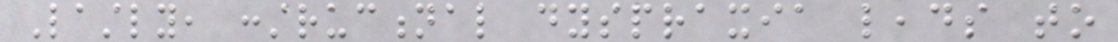Lastly, constructional dyspraxia leads to
